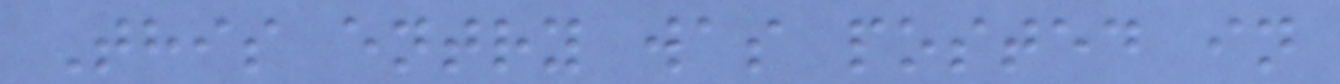This entry was posted in
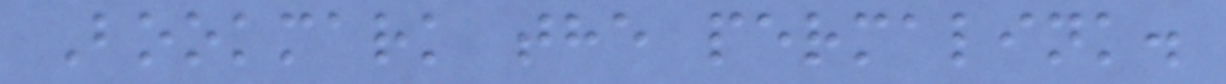Bookmark the permalink.
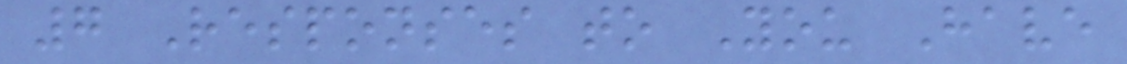7 Responses to You Have
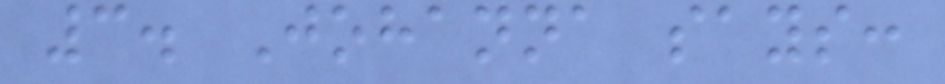3. Johanna says:
